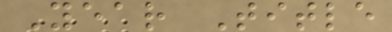Year Title
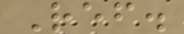Ref.
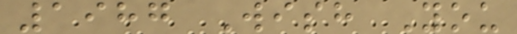1987 Wish You
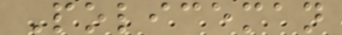Policeman
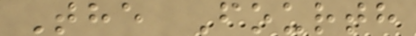The Fourth
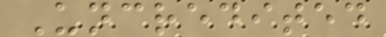Uncredited
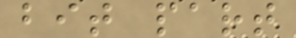bit part
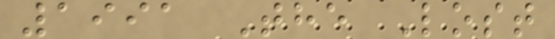1991 The Lost
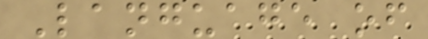Language of
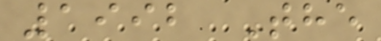1992 The
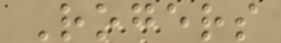Rogers
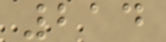214
